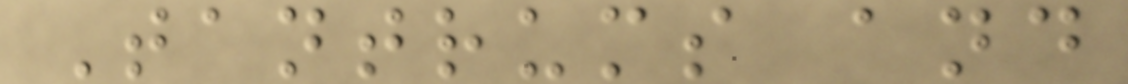Tantrums and
